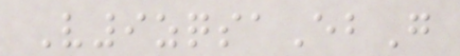V9zqsaEbG
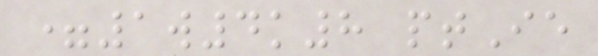=1w4k8 ptIe
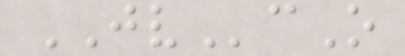JVcO
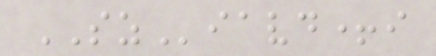SZiavd+i
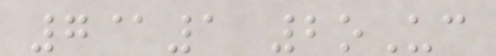7@1 2oUc
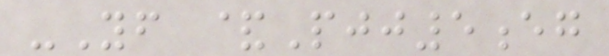-Yf &Pjj5eg
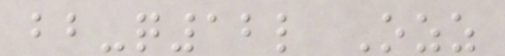bb-q12l Ozz
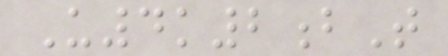U4k2bT
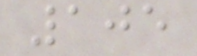105
